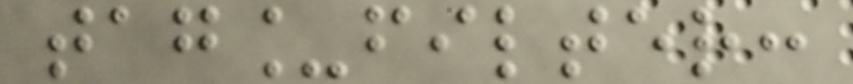tag_filter:
